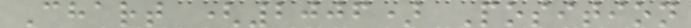Chart (2006) Position
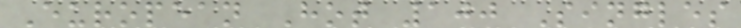European Hot 100 Singles
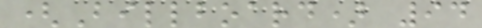(Billboard) 94
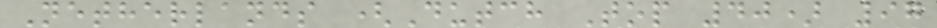Netherlands (Dutch Top 40) 97
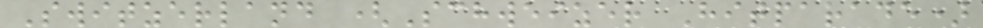Switzerland (Schweizer Hitparade)
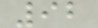92
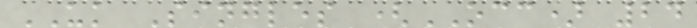UK Singles (OCC) 24
